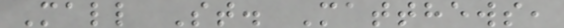Mall St. Matthews,
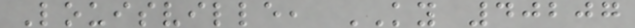Louisville, KY 40207
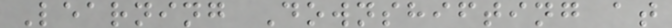Learning Downshifting at
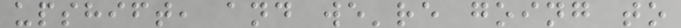upshift, and we're going to
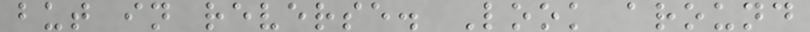but in reverse. Look around
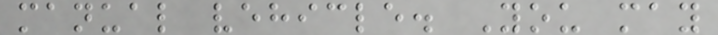manual vehicle. You may
